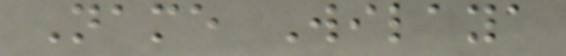Name Wilaya
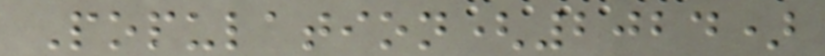Population(2024)
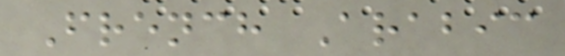French Arabic
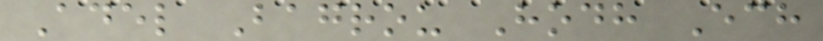Adel Bagrou Hodh Ech
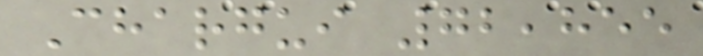Chargui 72,855
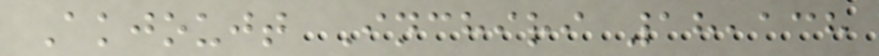Akjoujt Inchiri 18,138
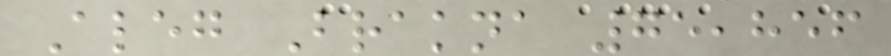Aleg Brakna 75,856
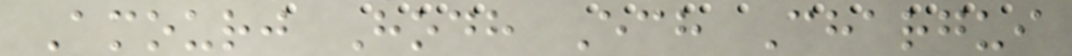Amourj Hodh Ech Chargui
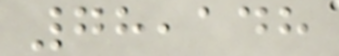78,148
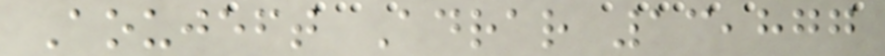Aoujeft Adrar 13,877
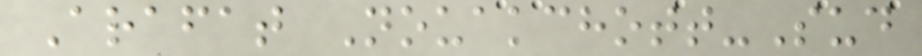Arafat Nouakchott-Sud
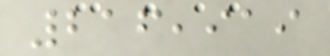216,919
